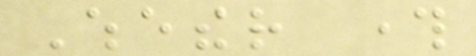Whether through
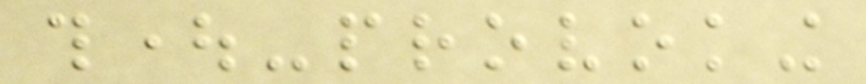thought-provoking
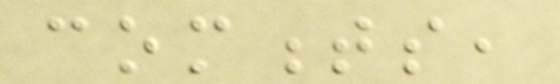comments,
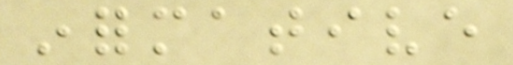informative
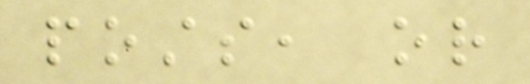posts, or
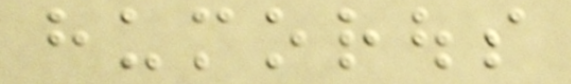humorous
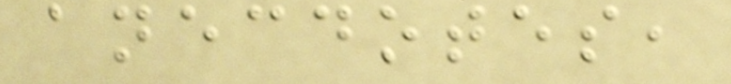anecdotes,
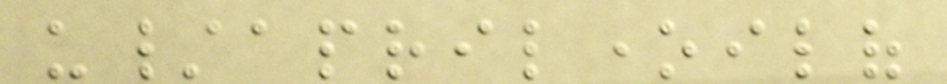u/apriloneilof
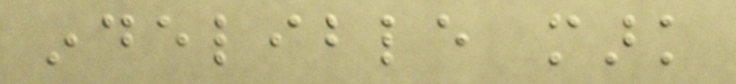indelible mark
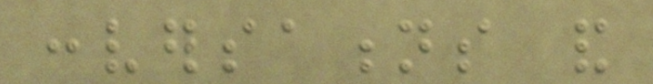conversations and
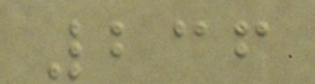236
